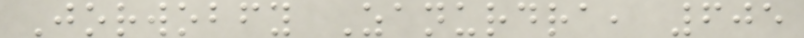Jorwobfy Zanurdra, 605
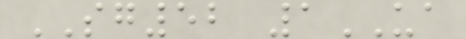SG52 1UA
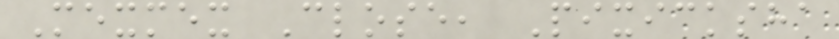Mexmex Close, Pixicksha
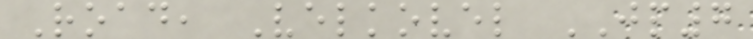Road, Velkovel JP7
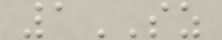1SZ
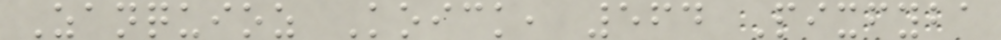Zanquioz Koick, 564 Pixfyba
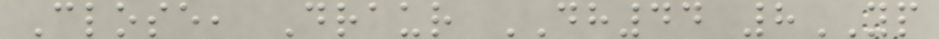Close, Draur DH44 8YP
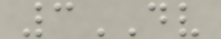3DV
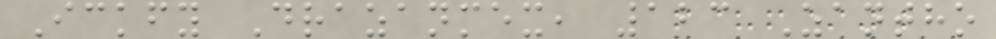Ickfy Drazanmex, 123 Zantho
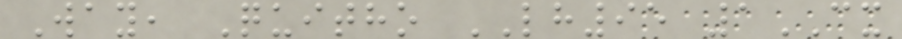Way, Quitho LH95 1CX
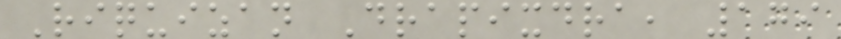Riquizan Drapixdra, 179
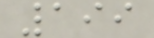199
